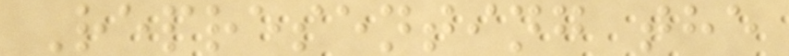Representing the
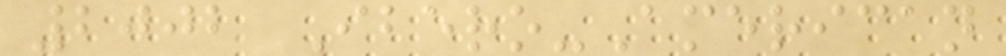2002 Ibero-American
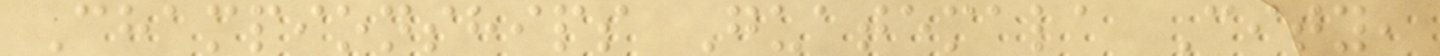Championships Guatemala City,
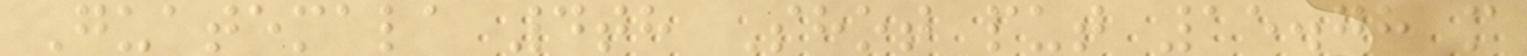Guatemala 4th Shot put 15.78 m
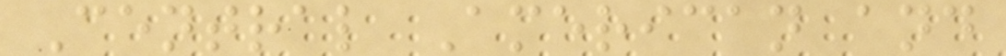Central American and
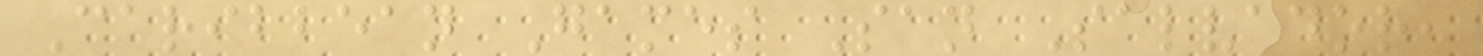Caribbean Games San Salvador,
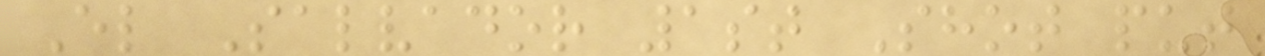El Salvador 1st Shot put
